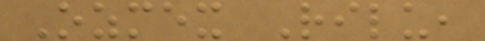Ozmex Rilu,
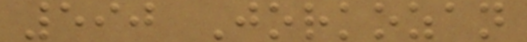590 Jorkozan
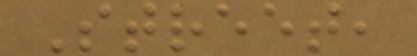Street,
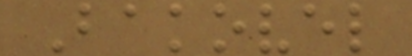Bakovel
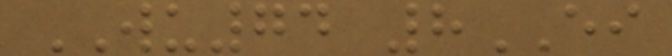WU74 8EI
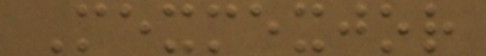Mexmexjor
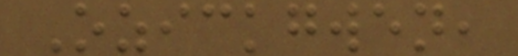Ozickgwen,
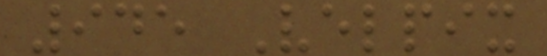945 Velpix
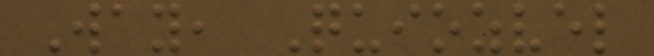Way, Quiozvel
